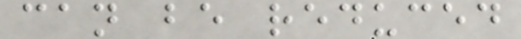can be reduced
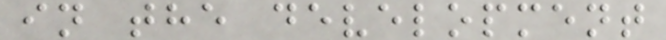in the development
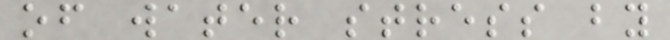of water stress by
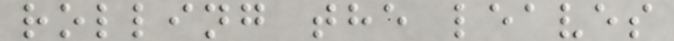rolling the leaves
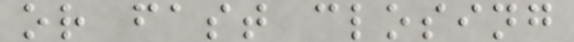or fast closing
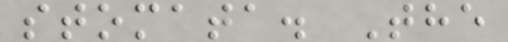stomata. The
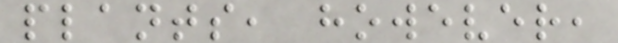plants, however,
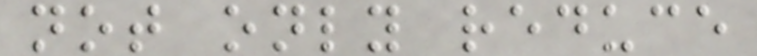not only reduce
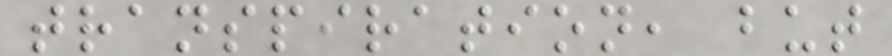transpiration, but
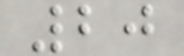20
